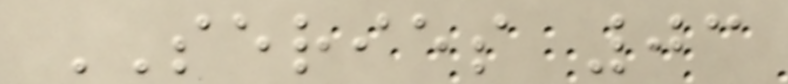SERIES 03
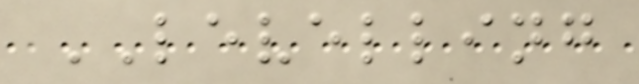LEVELLING
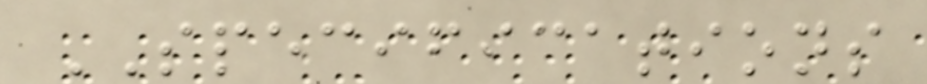SPECIFICATIONS
